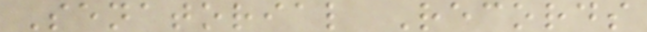Senatorial Records
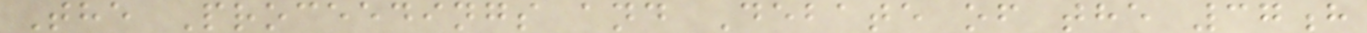The Proceedings and Debate of the 37h
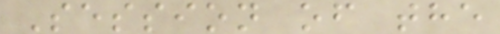Session of the
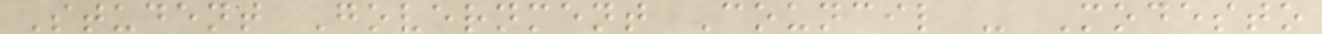Student Government Council - Modesto
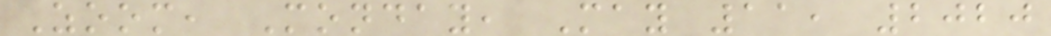Zoom, Monday, May 11, 2020
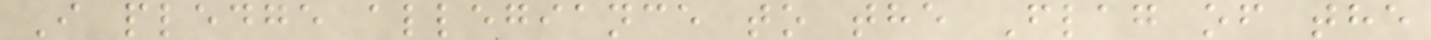I pledge allegiance to the Flag of the
